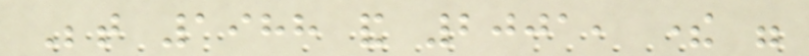Between 1988 and 2001, there were
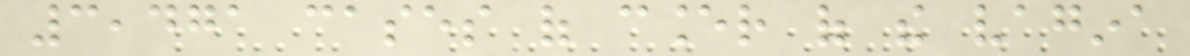3,471 cases of cancer of the vagina
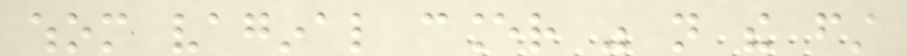whom vaginal cancer was not the first
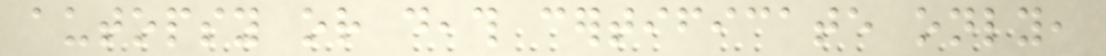autopsy or death certificate only,
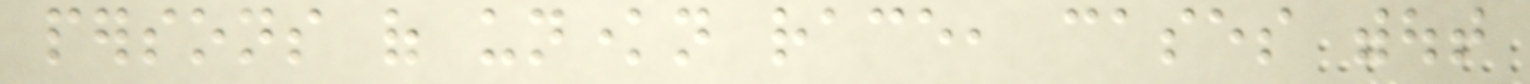persons of unknown race, cases without
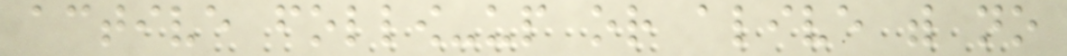active follow-up or alive with no
